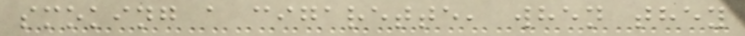smoking a cigarette, when they
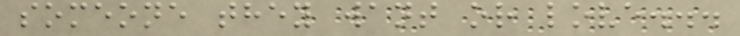someone they want or love...
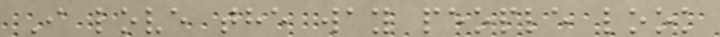I love the way people look
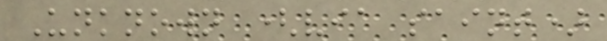Unknown (via saint)
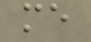me
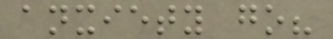anxiety go?
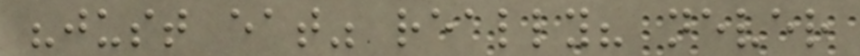"just eat" really? never
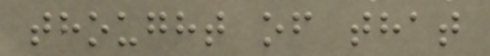thought of that
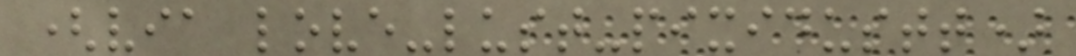(via love-lust-pixidustt)
